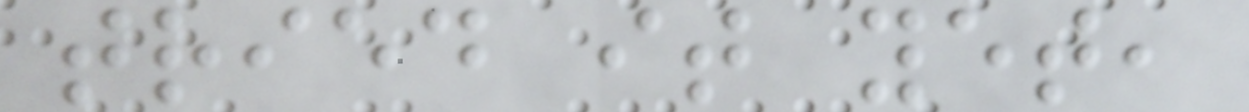tried it yet,
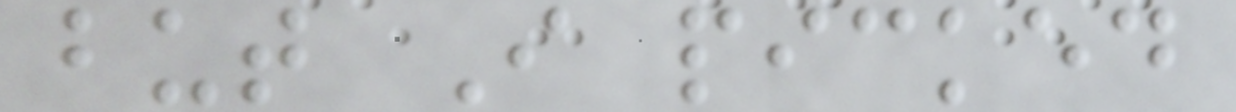but I picked
